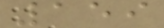159
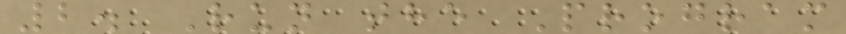2. Run the Program
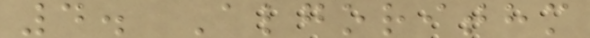4. Algorithm
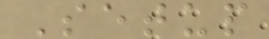Setup
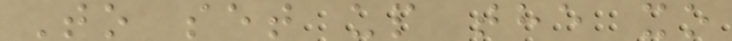To set up the xo
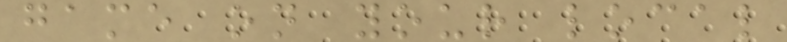game on your local
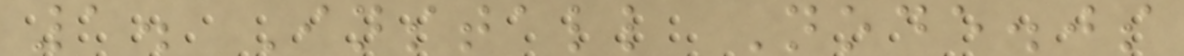1. Install Node.js
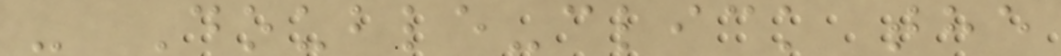- Double-click the
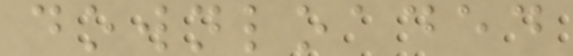downloaded
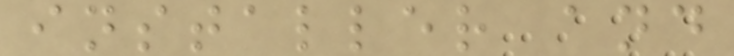installer and
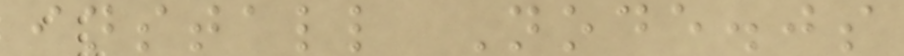install Node.js
